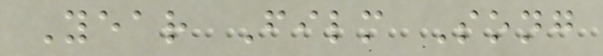Year Film Song
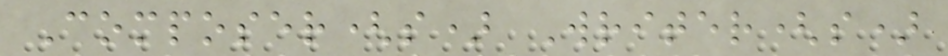Composer(s) Writer(s)
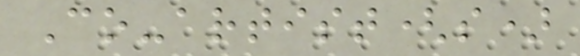Co-artist(s)
